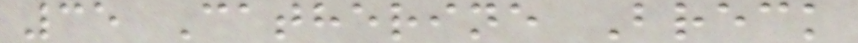35 Catherine Breck
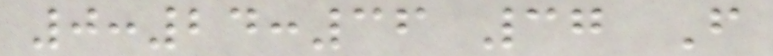0:24:36 37 F
